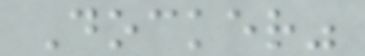Docker"
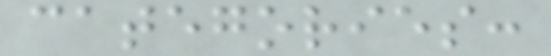categories:
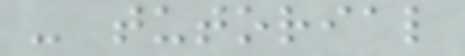- tutorial
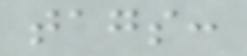tags:
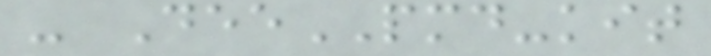- DeePMD-kit
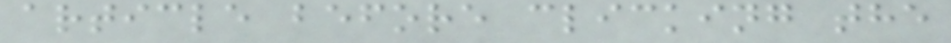article before clicking the
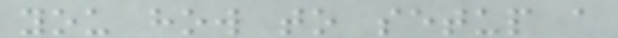you how to setup a
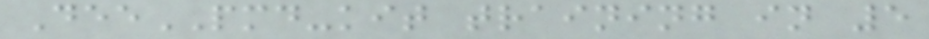DeePMD-kit training in 5
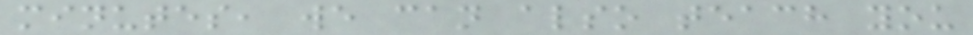minutes, we can also teach you
